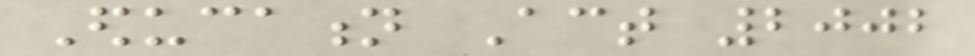Education Act 2002
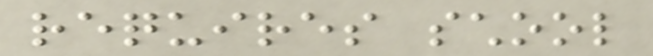requires school
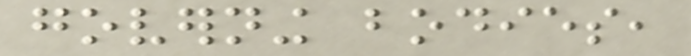governing bodies,
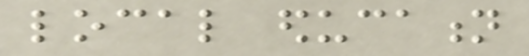local education
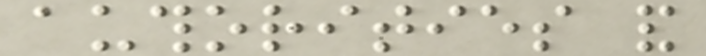authorities and
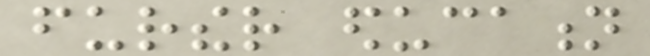further education
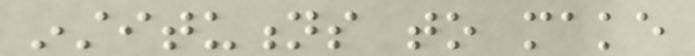institutions to make
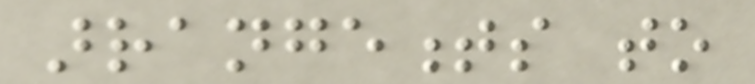arrangements to
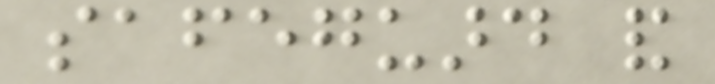safeguard and
